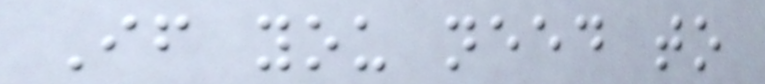If you need to
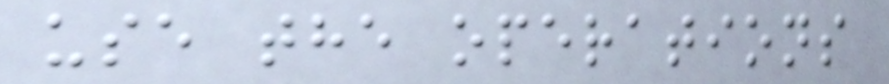use the operations
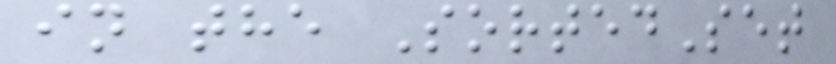in the SortedSet
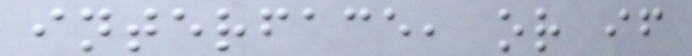interface, or if
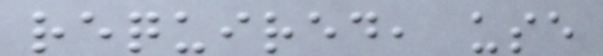required, use
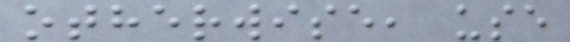otherwise, use
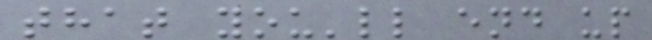that you'll end up
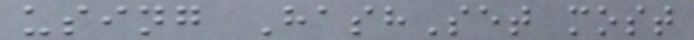using HashSet most
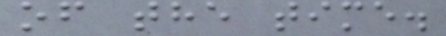of the time.
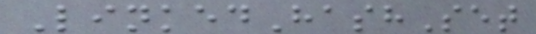LinkedHashSet
